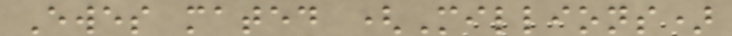Ewes mated (Millions)
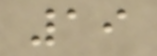19
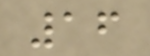16
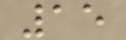15
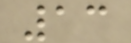13
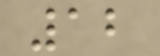12
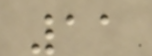11
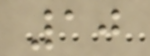10
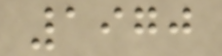1970
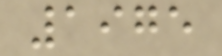1975
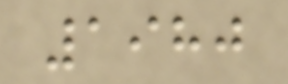1980
